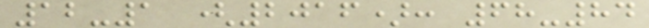12-1 (2016): 68-84
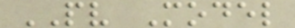PV Model
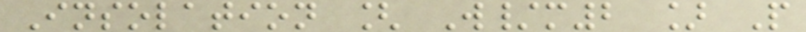Insolation [ W/m2 ] P
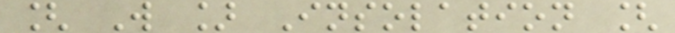[ W ] Insolation [
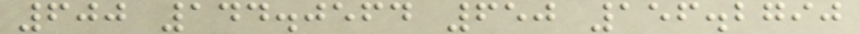600 144.0564 650 156.2790
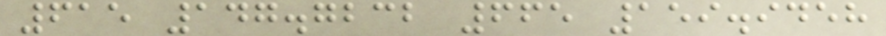615 147.7232 665 159.9458
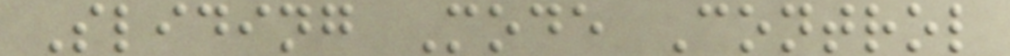Sliding Mode Control
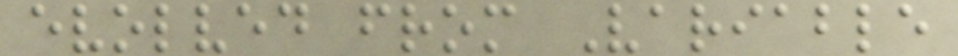evolved from Variable
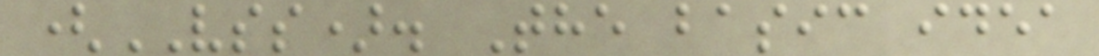(VSS). The basic idea
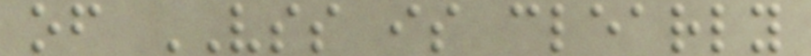of VSS is clearly
